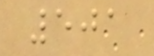501
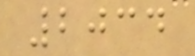2034
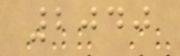2040
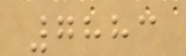7883
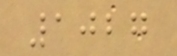1027
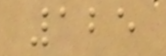125
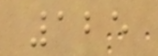125
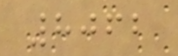8062
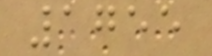1755
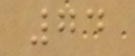74
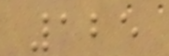125
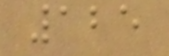125
